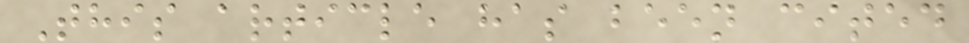This article has been cited
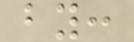by:
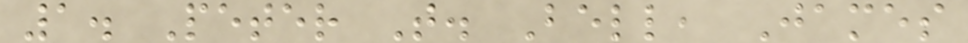1. Peter T. Bell, James
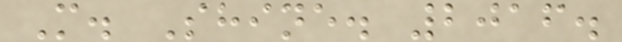M. Shine. 2016.
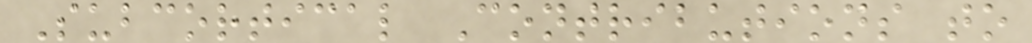Subcortical Contributions to
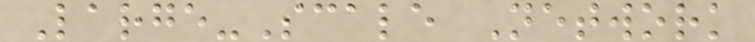Large-Scale Network
